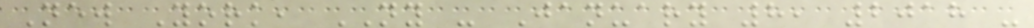New York, NY - January 8, 2018 -
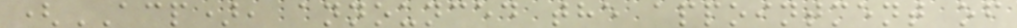(ACP), announced the appointment of
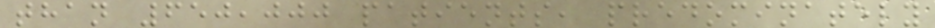than 650,000 patients, predominately
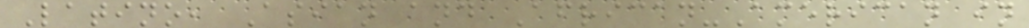Latino, Asian and African-American in
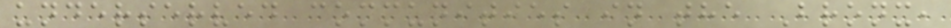underserved communities in the Bronx,
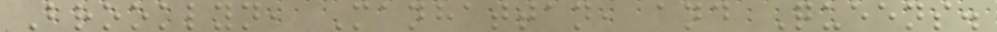Brooklyn, Manhattan, and Queens.
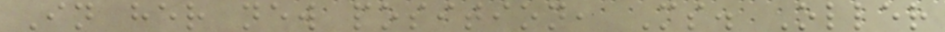In her new position, Ms. Oller
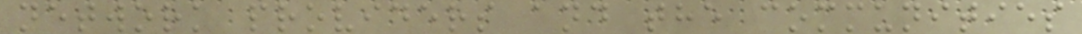network providers and the communities
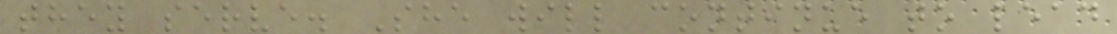they serve. She will continue to lead
